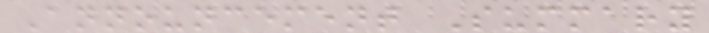Announcement Summary
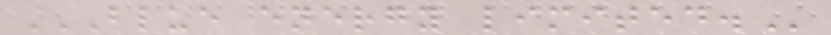BLUE ENERGY LIMITED.
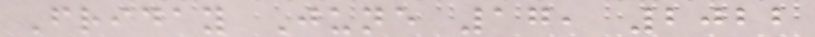Friday June 17, 2022
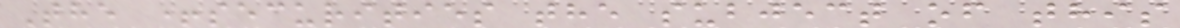The +securities the subject of this
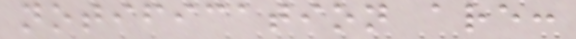notification are:
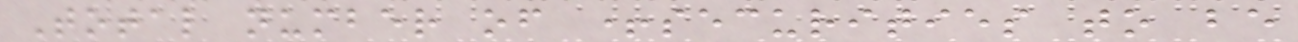Total number of +securities to be
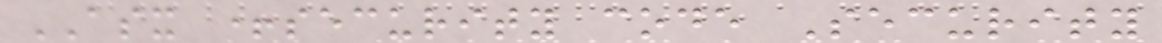ASX +security code Security
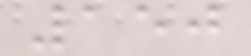150
